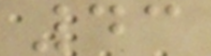43
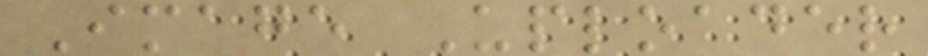Image Uploader
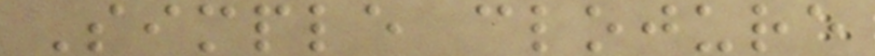Simple clojure
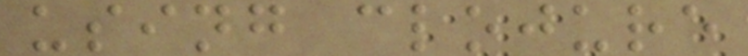using clojure
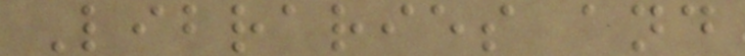Libraries and
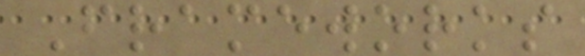Frameworks
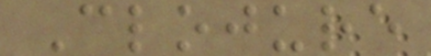Clojure
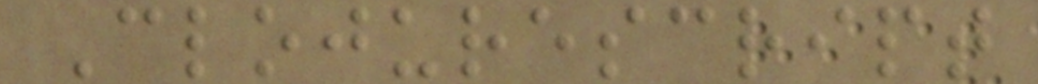Clojurescript
